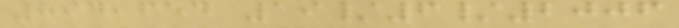894,654 19/6/2006
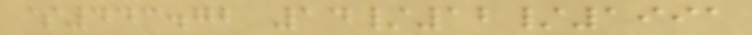$443.72 14/12/1991
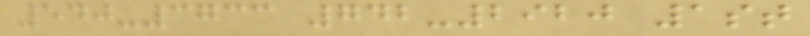540-3733 742-2920 1st
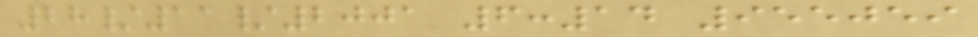28/11/2001 6:14 955059
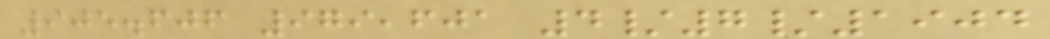905.606 979,601 4/7/1904
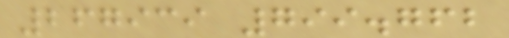267939 799.762
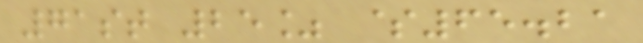71st 25% $65.21
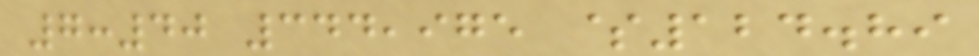7:40 344,975 $124.89
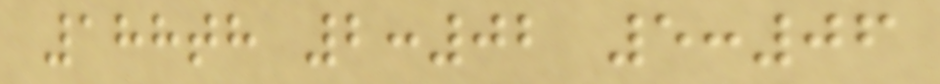188th 2:02 5:06
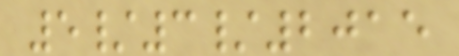5/3/2015
